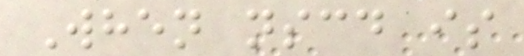When nscd is
